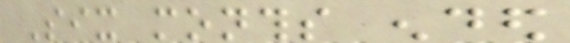Six months ended
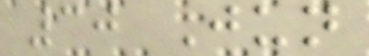30 Jun
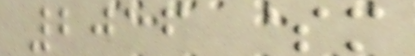2016 $m
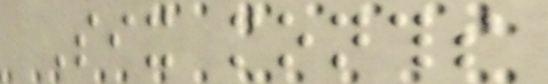Six months
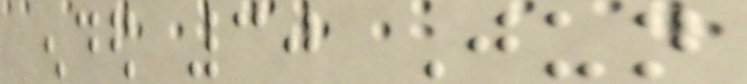ended 30 Jun
